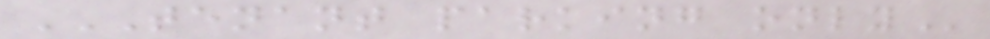TENANT PARKING ONLY
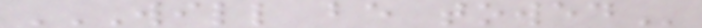WILL BE TOWED
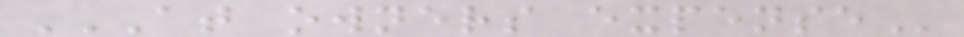AT OWNERS EXPENSE
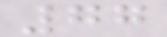77
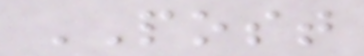POST
